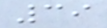39
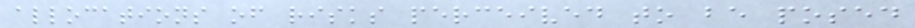allocations of risks perceived to be posed
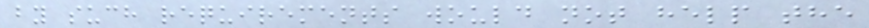by such requirements would not help the
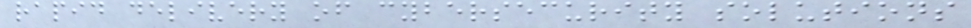rapid delivery of cybersecurity solutions
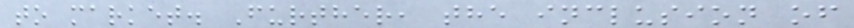to market. Further, the inclusion of
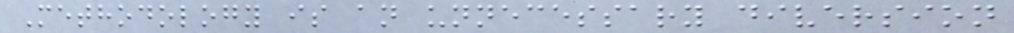Methodology is an unnecessary diversion
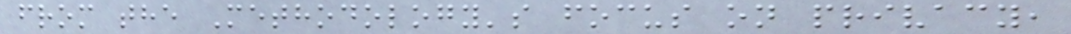from the Methodology's focus on privacy,
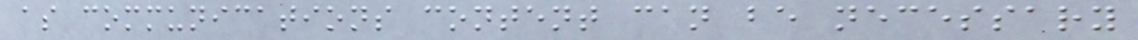as communications content can be necessary
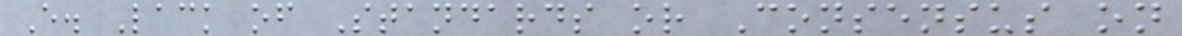E. Lack of Standards or Consensus on
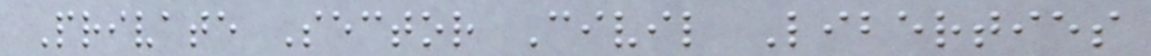Private Sector Civil Liberties
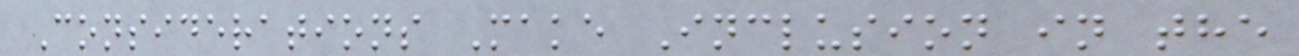Considerations Make Inclusion in the
